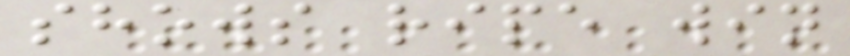shows ripe win
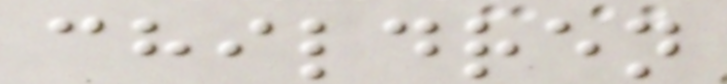children
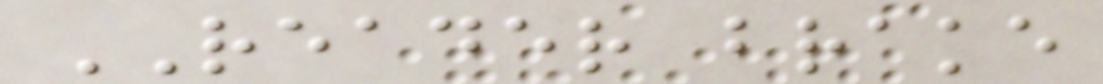READER brake
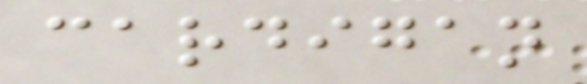cardigan
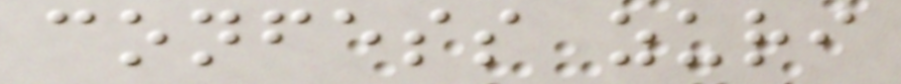confess zuri
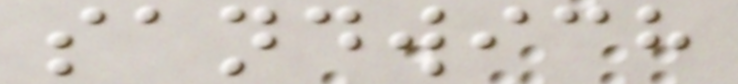sandwich
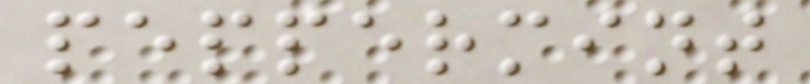peppermint
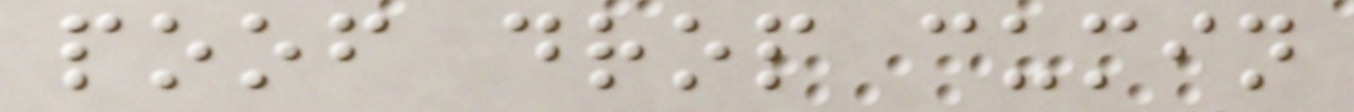poof drop cumin
